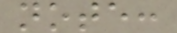note:
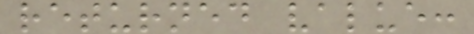returned value:
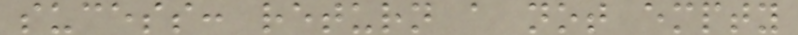sucess: return a not empty
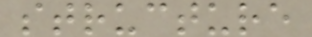structure
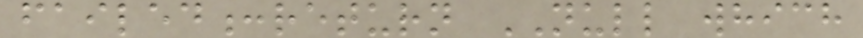failed:return NULL which
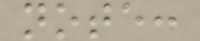note:
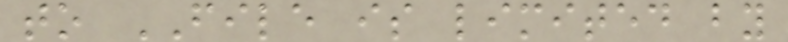to FILE is limited by
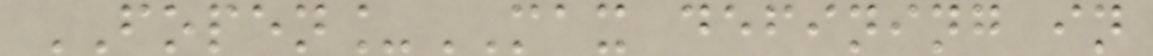FOPEN_MAX defining in
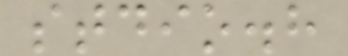stdio.h
